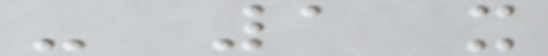- 1 x
